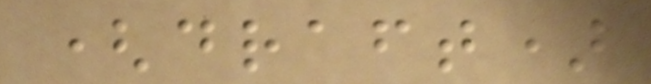(draft)
